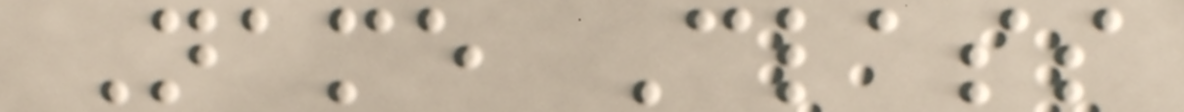Name Class
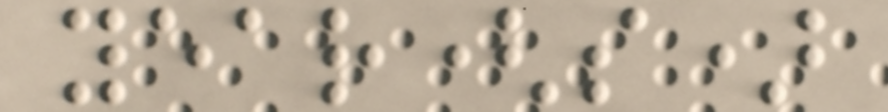year(s)
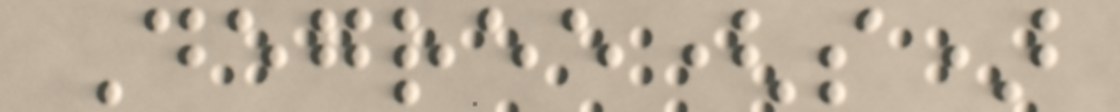Degree(s)
